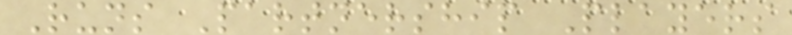Runs Partnership Players
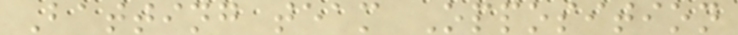Batting team Opposition
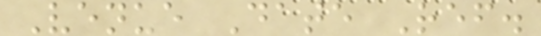Venue Date Ref.
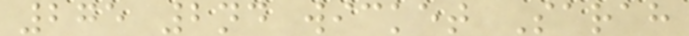275 2nd wicket Sarah
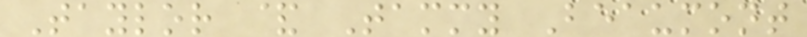Taylor & Tammy Beaumont
